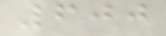600
